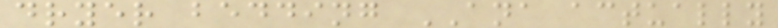dryer bedding ANA actually
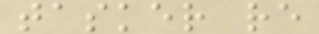tasker re
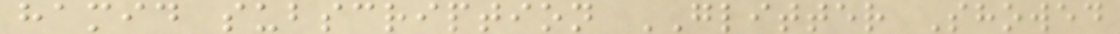hamid subscription GLITTER Showed
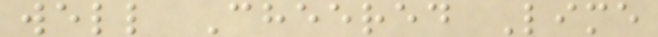well Cheered Lime
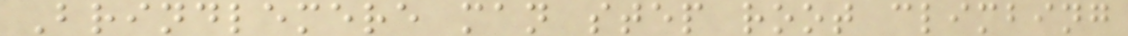Brindlemere man step root climbing
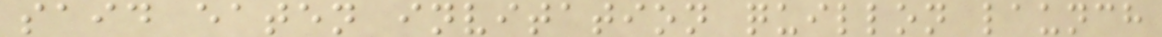said eaten invitation quillon launch
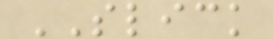SLICK
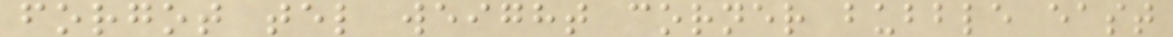forgot tel weight corner bubble east
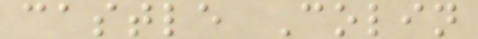castle Colin
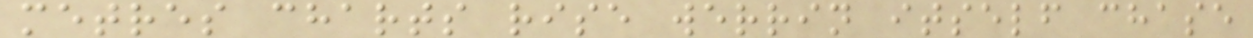metres charts rise werrin itself chase
